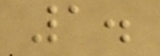1.
